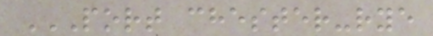PORT CHESTER-RYE
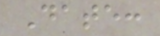Date:
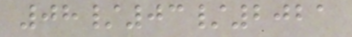08/03/2021
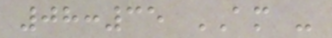08:35 AM -
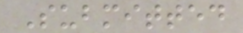Submitted
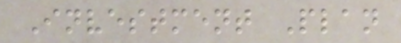Investment Plan
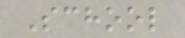School
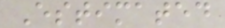Estimated
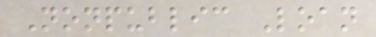Nonpublic Loan
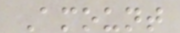Amount
